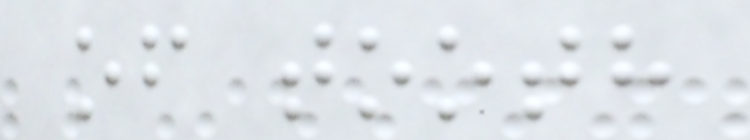of tooth
